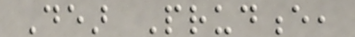Dear Prudence,
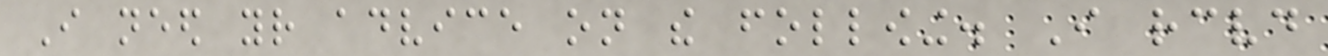I need your advice on the following. I received
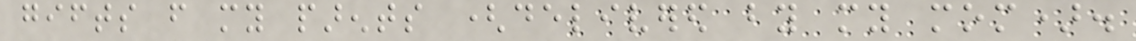gifts from my parents (delivered by my mom).
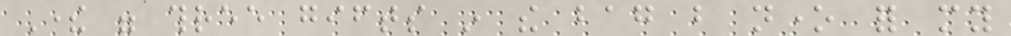There were three gifts in the bag but none for my
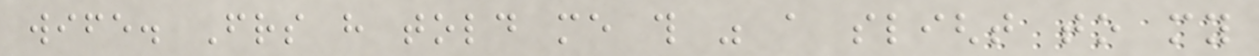wife. Friends have told me this was a slight to my
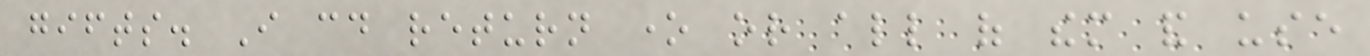gifts. I could return one or all of them and use
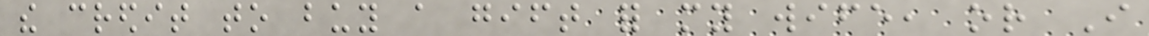the credit to buy a gift for my wife, or I
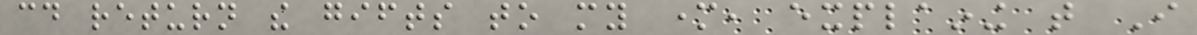could return the gifts to my mother, explaining that I
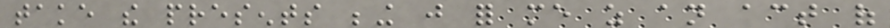take the presents being just for me as an act of
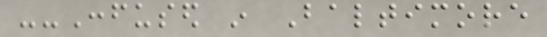--Confused in Baltimore
